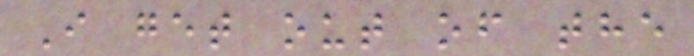I get out of the
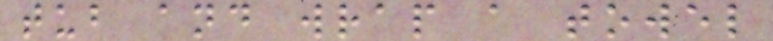tub and wrap a towel
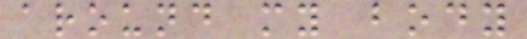around my body
